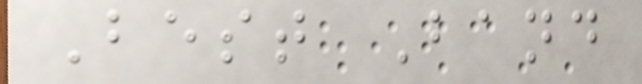Best Band
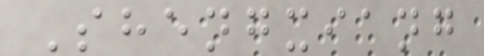Shengxiang
